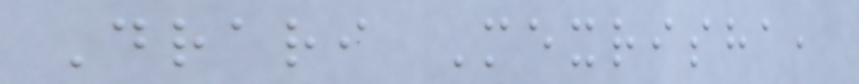Drari Mexrisha,
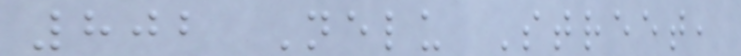802 Nelu Street,
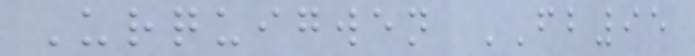Urquigwen FB95
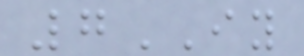7IY
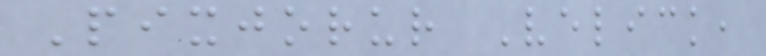Pixjorur Velick,
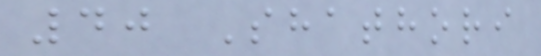40 Shathori
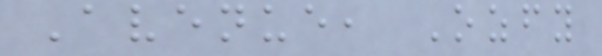Avenue, Ozfy
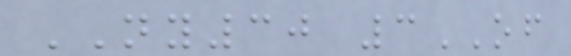NY30 3OF
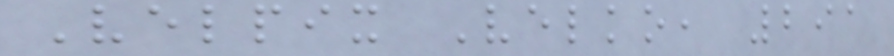Velpix Velko, 291
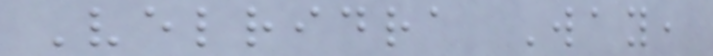Velridra Way,
